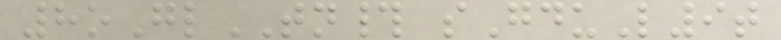8oGlTN# sGduL9t
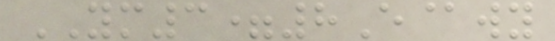YM3=8E@wy
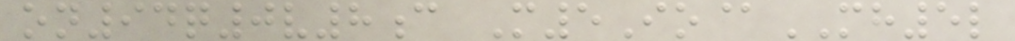on94q0v8c M5Io@MH5l
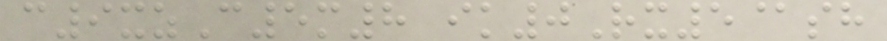c9xzC5m8 ik0Rx5@sh
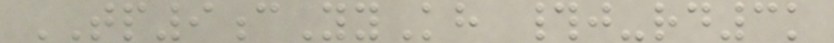TP9cYyKh #j-rd3k
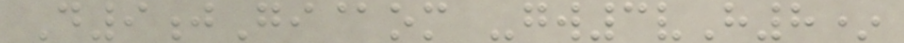D9jGi@om -gw3vH8*
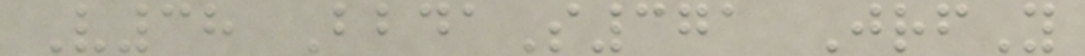V38 BbdaS371 JrfY
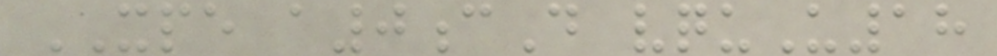XPE a0cD vquU18
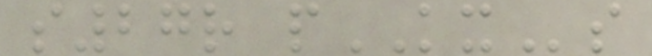s27r pKXs
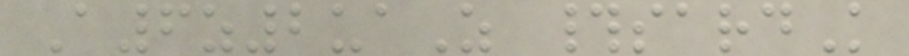A6z2uaZ #sardK
